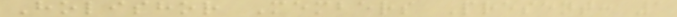Holishor Members Present: 1
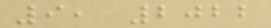9, 2022
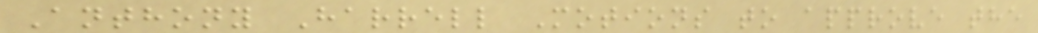Anthony Harrell Motions to approve the
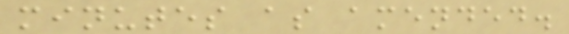minutes as amended.
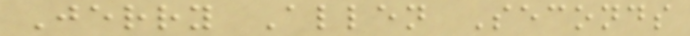Jerry Allen Seconds
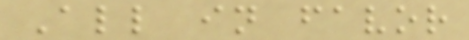All in favor
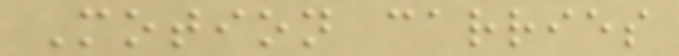Motion carries
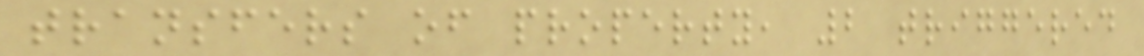transfers of property, 2 triggered
